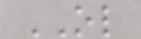OL
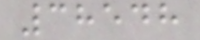38548
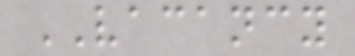VACANCY
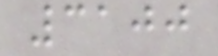3100
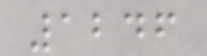1246
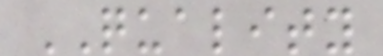QUALITY
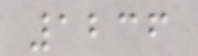1236
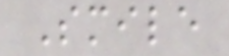Smile
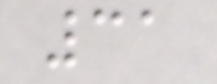31
